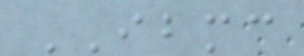IBMC
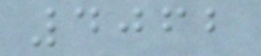4062
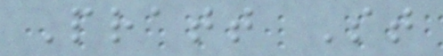Pratt St
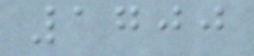1700
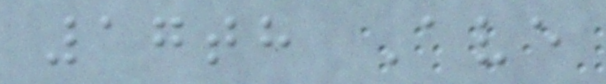17th Ave
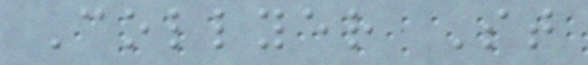Collyer St
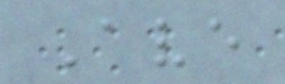Ave
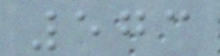573
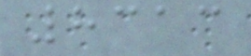8313
